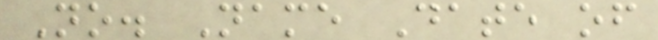No. Name Date of
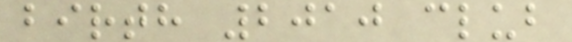birth 2010 club
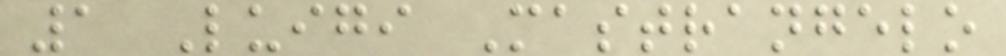1 Luigi Mastrangelo
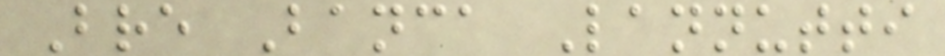Bre Banca Lannutti
